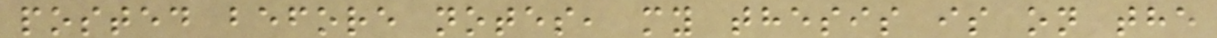posted before notes, my thesis is on the
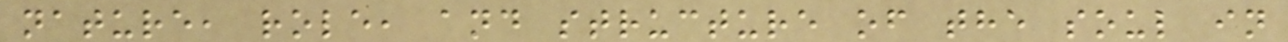nature, role, and structure of the soul in
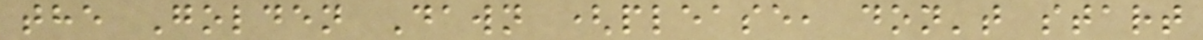the Golden Dawn (please, don't start
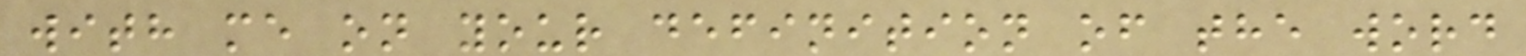with me on your definition of the word
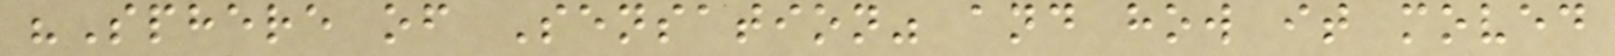"Sphere of Sensation" and how it moved
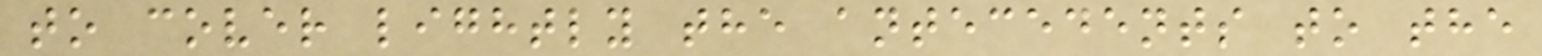to cover lightly the antecedents to the
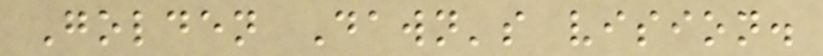Golden Dawn's vision.
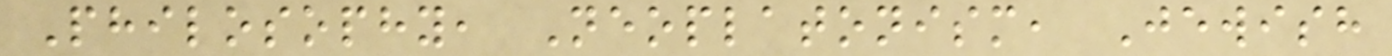Philosophy, Neoplatonism, Jewish
